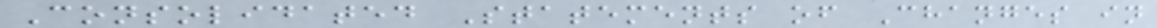Consolidated Statements of Changes in
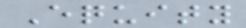Equity
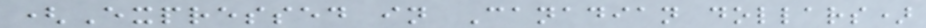(Expressed in Canadian dollars)
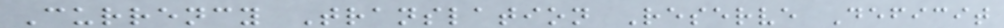Currency Translation Reserve Deficit
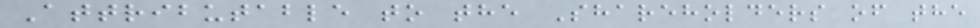Attributable to the Shareholders of the
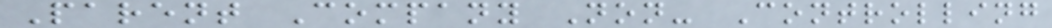Parent Company Non- Controlling
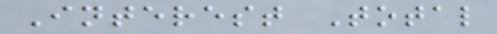Interest Total
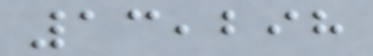13,298
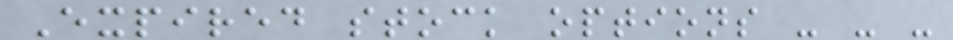Expired stock options - - -
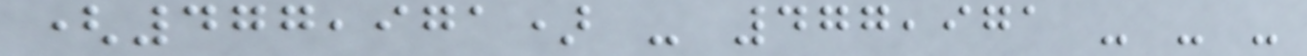(477,971) - 477,971 - - -
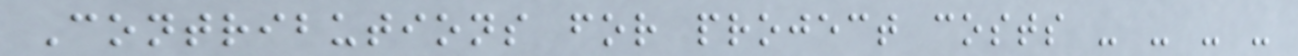Contributions for project costs - - - -
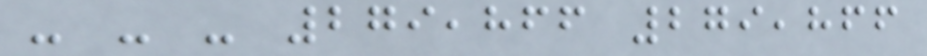- - - 279,866 279,866
